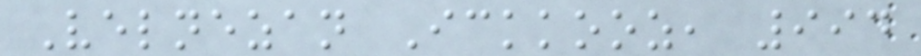Velnezan Ickkooz, 994
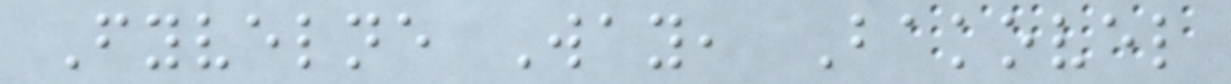Fyvelne Way, Bakovel
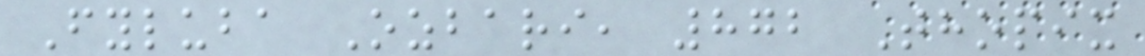Fyluba Ozbari, 872 Thopix
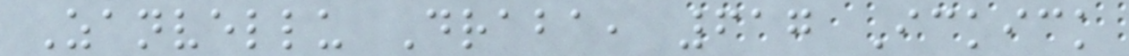Zanvellu Draba, 617 Ickick
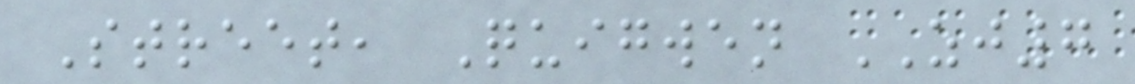Street, Quigwen ZJ7
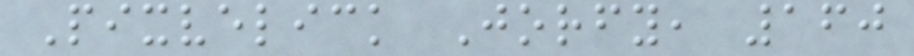Pixvelick Jorfy, 160
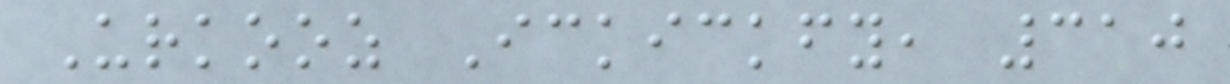Urkooz Ickickfy, 310
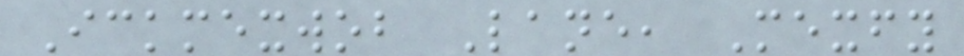Ickmexwob Lane, Mexfy
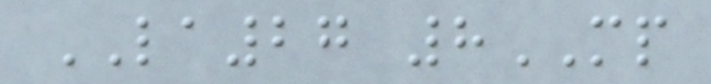LA27 8MP
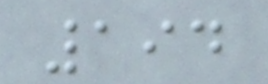194
